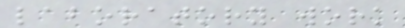laboratory work
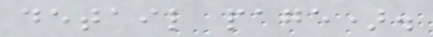detail page).
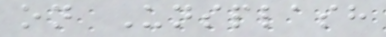on Unsplash
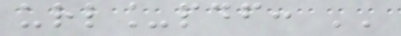url_pdf: ''
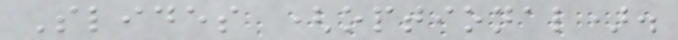Slides (optional).
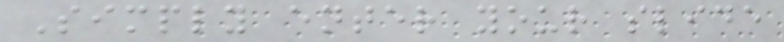Simply enter your slide
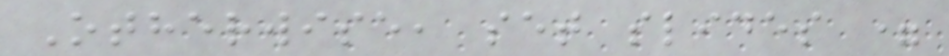Otherwise, set slides =
